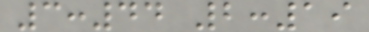3:44 2:19
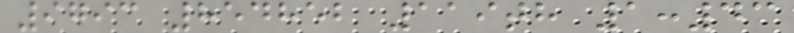9793 854852 119th 1:43
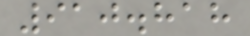910.818
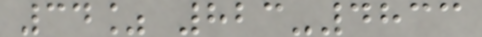34% 823-4833
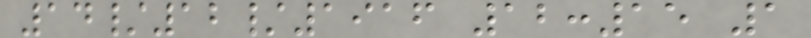14/12/1916 12:15 1
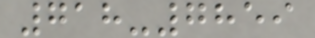718-7859
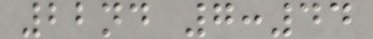22nd 7:44
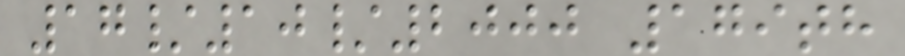17/10/2000 179th
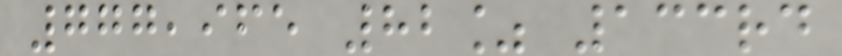777,965 82% 133rd
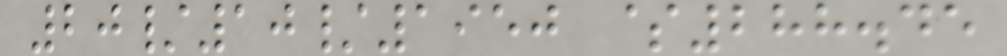20/10/1950 $288.45
